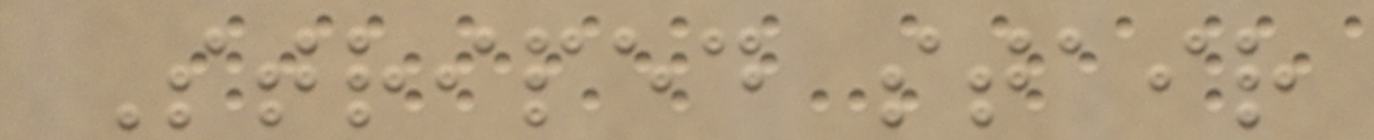Striped stair
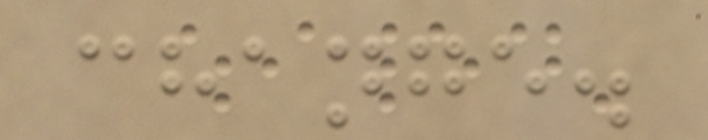change.
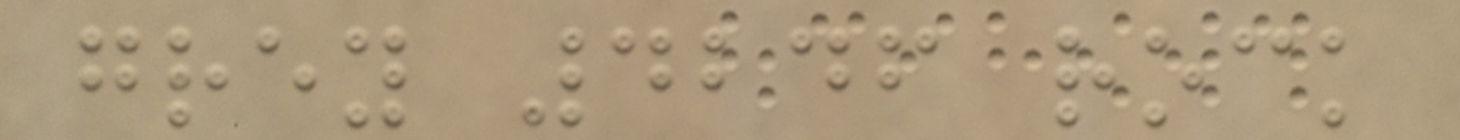grey 4246 rock
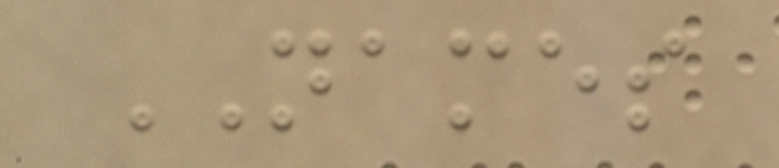NAMES
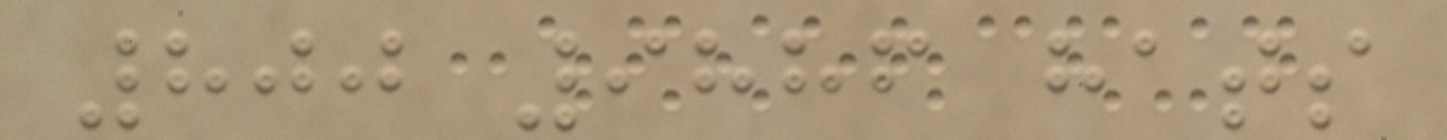800 9886 hats
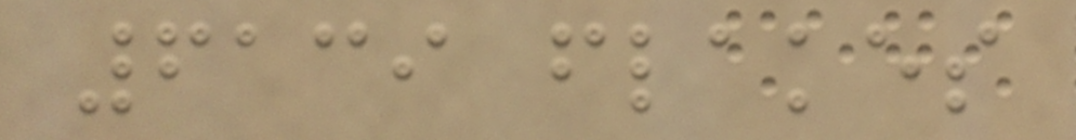6139 flakes
